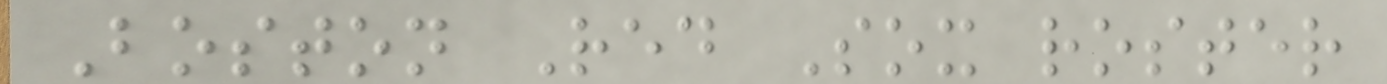Boston Red Sox roster
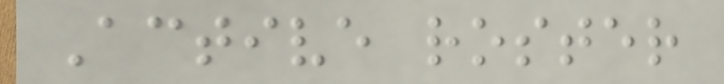Active roster
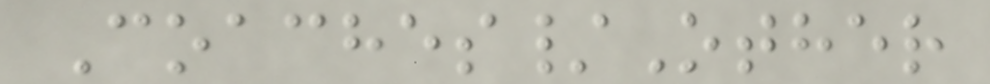Coaches/Other
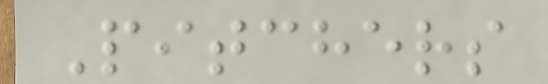Pitchers
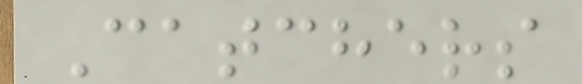Catchers
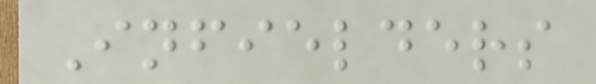Infielders
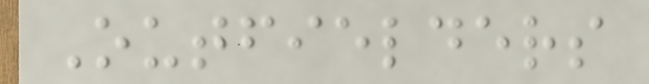Outfielders
